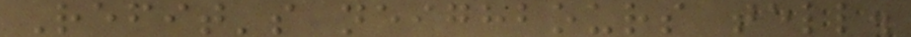Refit's neighbours tell.
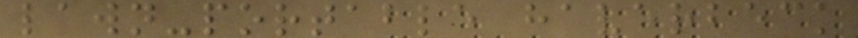lawn-portable haverbeck
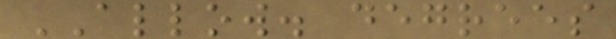ALLOW. degrees
